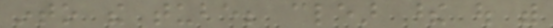into the tube; clear these out with
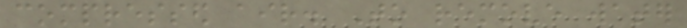compressed air. To remove water
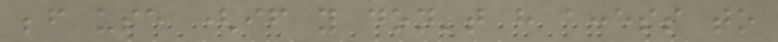before use (if you don't have access to
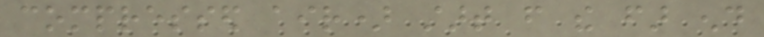compressed air) start from the far end
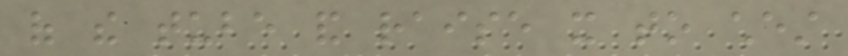of the tube and raise it to chest
